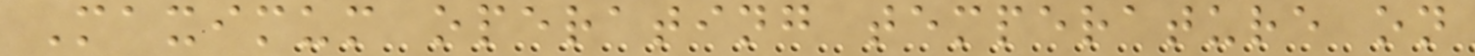Maximum operating temperature on
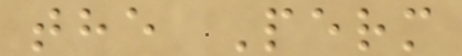the Perm
